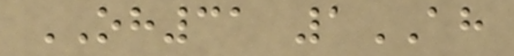OH31 1AH
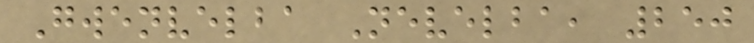Gwenvelba Nevelba, 250
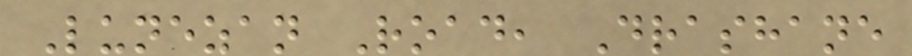Lunezan Road, Drashane
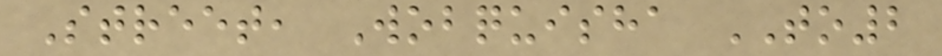Street, Wobquisha TO2
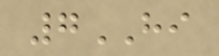7HI
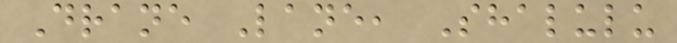Drane Lane, Shalulu
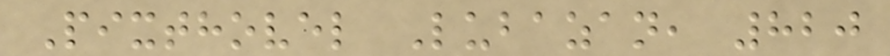Pixthovel Lubazan, 820
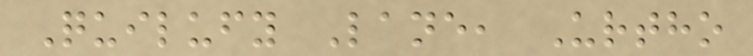Quilufy Lane, Urtho
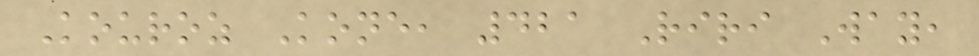Kouroz Kone, 421 Riri Way,
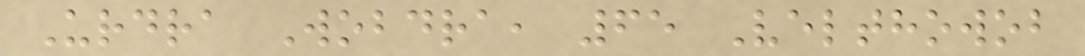Urdra Wobdra, 65 Velthowob
